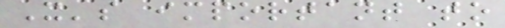It's important to
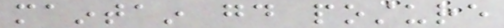maintain good posture
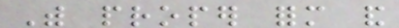With proper form and
